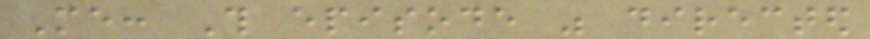Me: This episode was directed
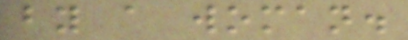by a woman.
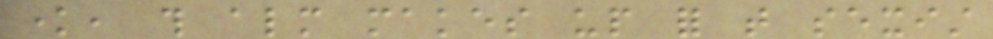know, this almost makes up for that sexist
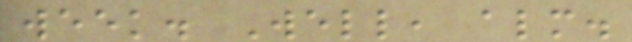week. Well, almost.
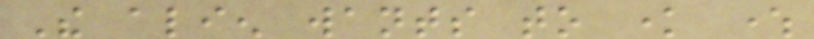The alien wants to know where
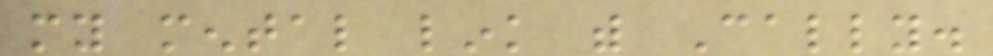my mental link with Cally.
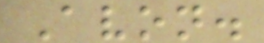Avon.
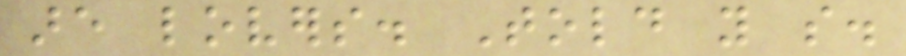are lovers. Told you so.
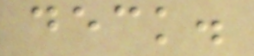deck.
